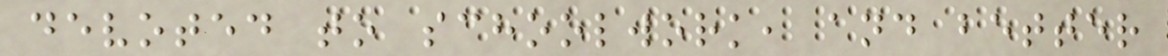devoted to schoolwork, and better
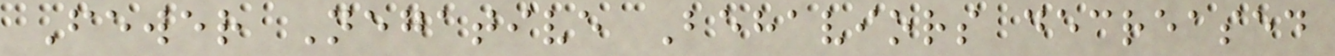Fewer Negative Behaviors decreased
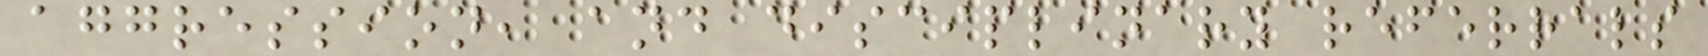aggression, and disciplinary referrals
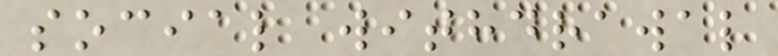social withdrawal
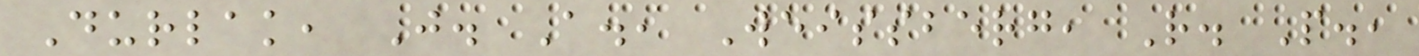Durlak, J. A., Weissberg, R. P.,
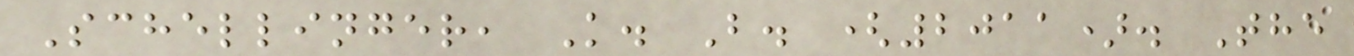Schellinger, K. B. (2011). The
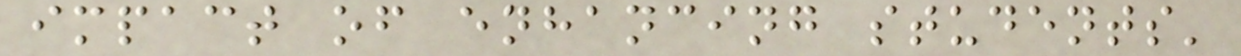impact of enhancing students'
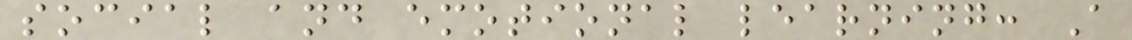social and emotional learning: A
